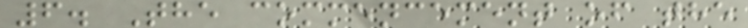6. The commencement of the
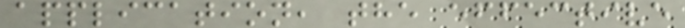application, the effective
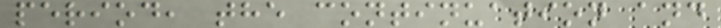period, the continuation and
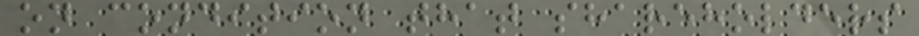on condition that shareholders
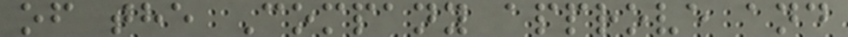of the Company approve and
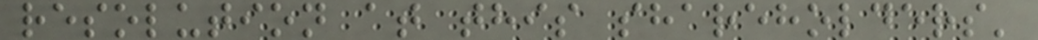resolution at this shareholders'
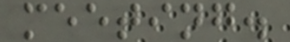meeting.
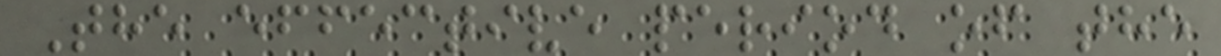The effective period of the
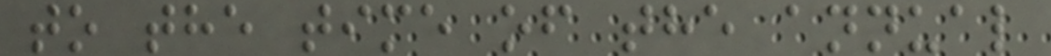to the time of the annual
